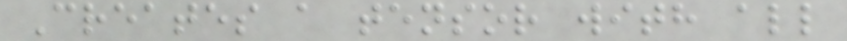Creates a tensor with all
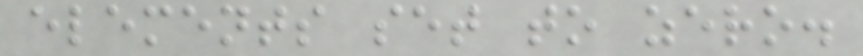elements set to zero.
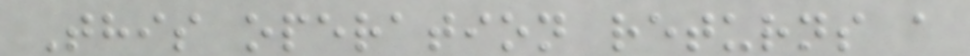This operation returns a
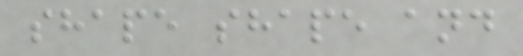shape shape and
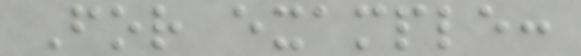For example:
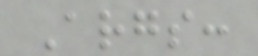Args:
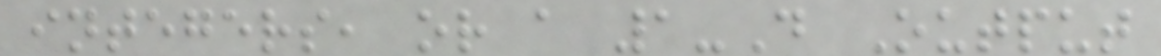integers, or a 1-D Output
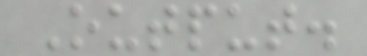Output.
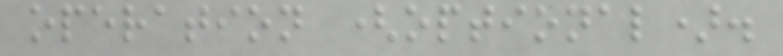operation (optional).
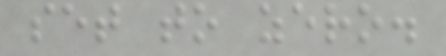set to zero.
